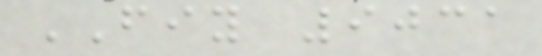FIY 9031
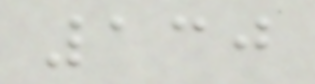130
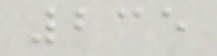235
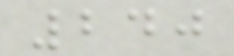240
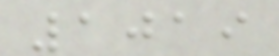1019
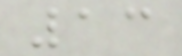13
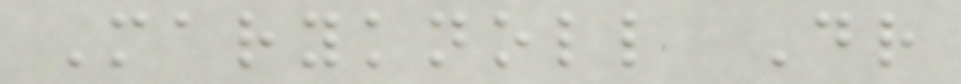Maryknoll Dr
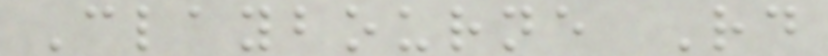Claybourne Rd
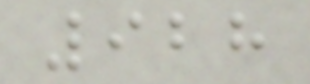928
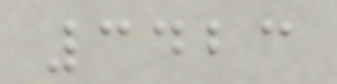3423
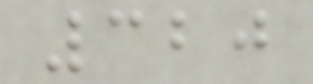320
